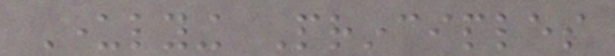Underlying Principles
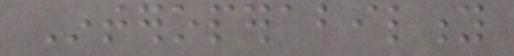Interoperability
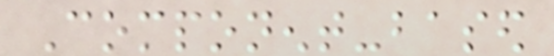Component-based
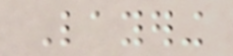Layering
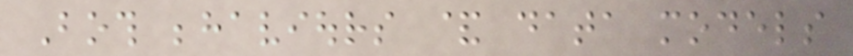Both behaviours & data models
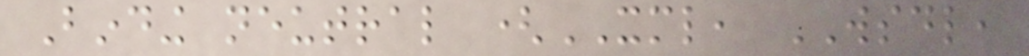Binding neutral (XML, WSDL,
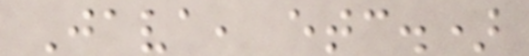Java, etc.)
